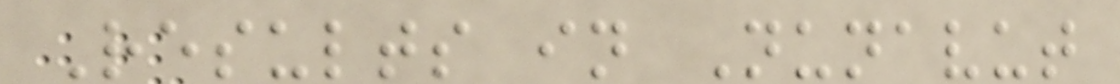Results in Nunavut
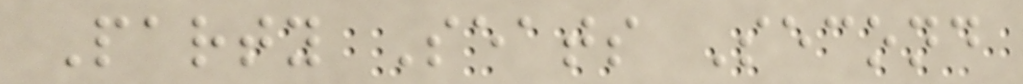Party Seats Second
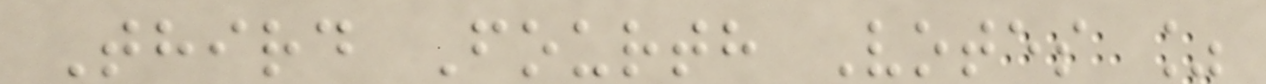Third Fourth Votes %
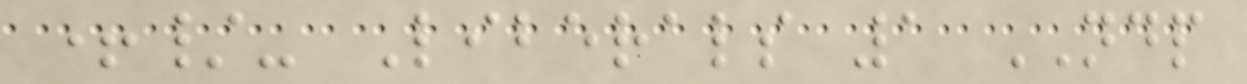+/- Liberals 1 NDP
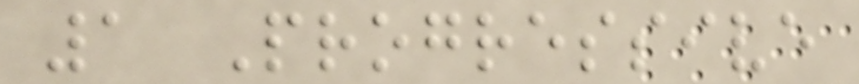1 Progressive
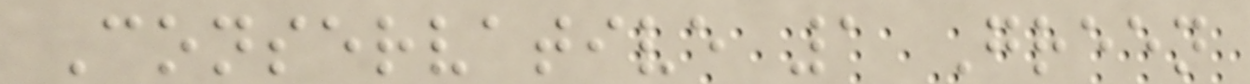Conservative 1 Green
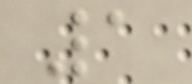1
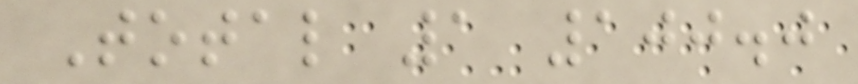Total 1 100.0
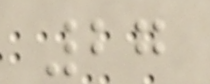27
